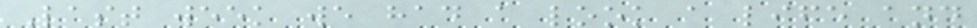Last week we had a look a life and
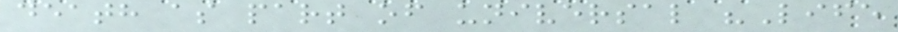death as part of universal "Life
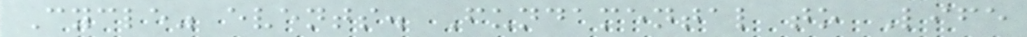Cycle" events. Fundamental to Life
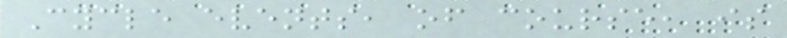Cycle events, of course, is
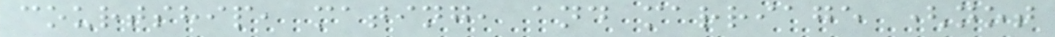courtship, mating, and marriage (not
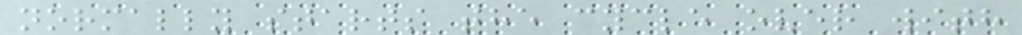normally starts the cycle over with
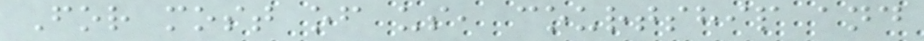For most of us, courtship and
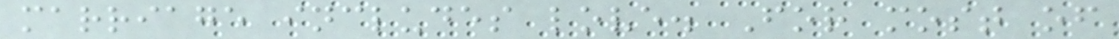marriage includes love. For most of
